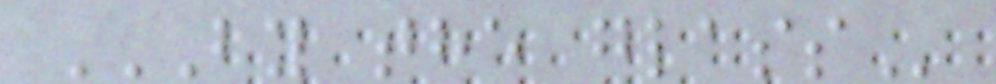BY THE GLASS
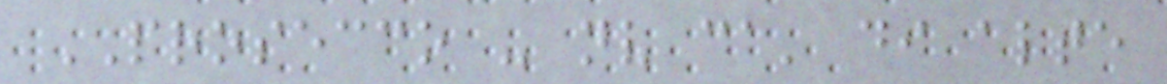PROSECCO - nv ca' di alte
